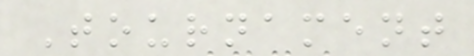Tournament
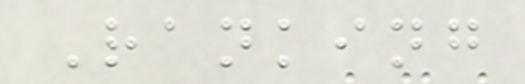Ranking
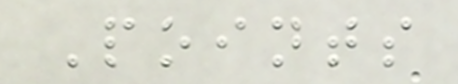Points
